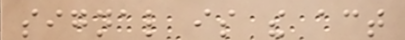signal is the act
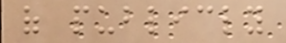of publicly
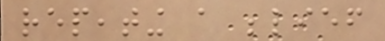repeating a belief
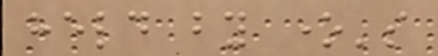held by one's
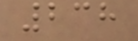238
